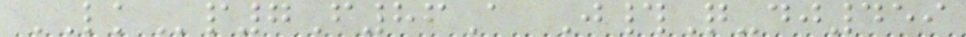LKp7F86A J#Q-dj459
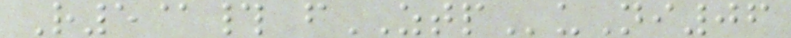R5@# fZTPuNi06
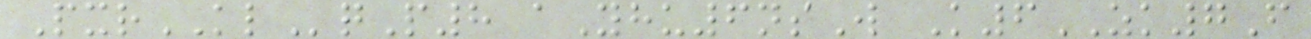PxrKLqP8 aYhu6nsW K6ZK7F
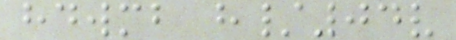hdwmb h/04v
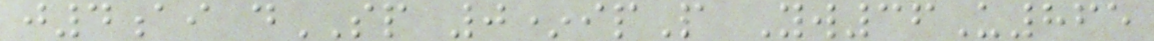j4ai dSP 0*ipP Yw36U865
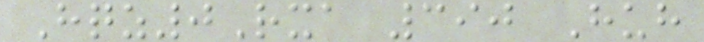Hqz0Rxa 390 Huh
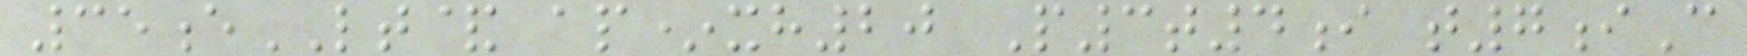35eLT& ap*xh20 P3t4i t7iC
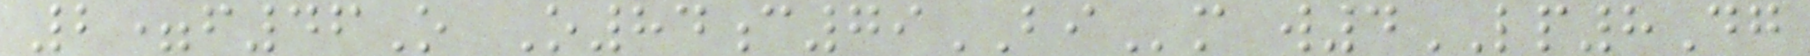2=f46O O84c79BIm w4LP8Dg
